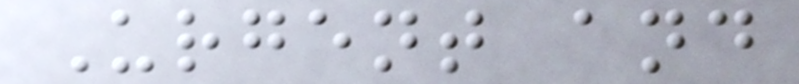Urgent and
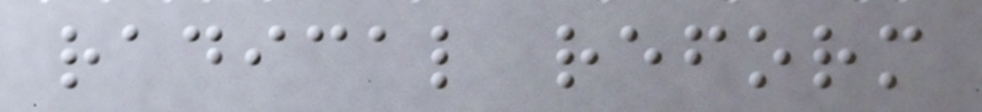radical reform
